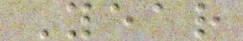Year
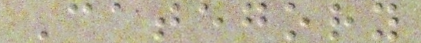Category
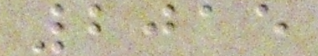2015
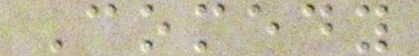Comedy
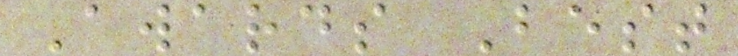Awards Best
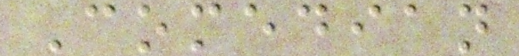Comedian
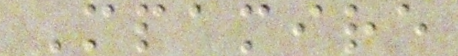Mpamire
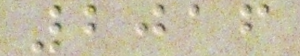2016
